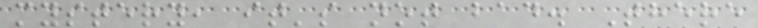mystery, it's not bad. There
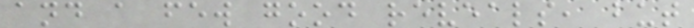and a few good reveals, but
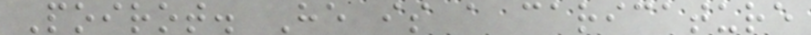Poirot. He is a caricature
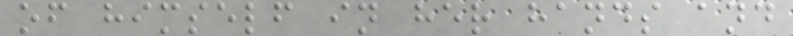of himself in her hands and
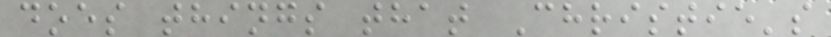does things that Christie's
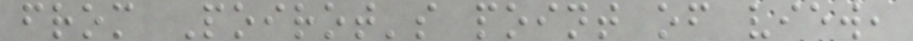from Poirot's point of view,
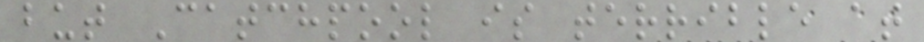but Catchpool is terrible at
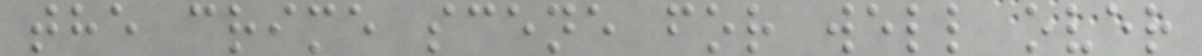the crime scene for well over
